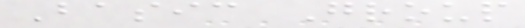Basic Group
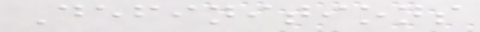Definitions
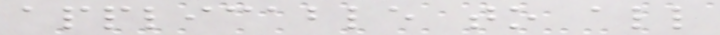applicable to all
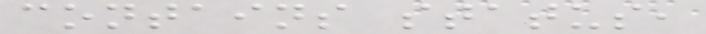contains status,
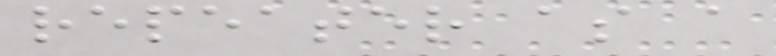repeater as a
